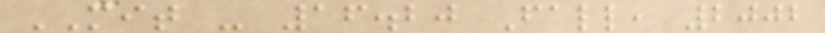MIT - 16.20 Fall, 2002
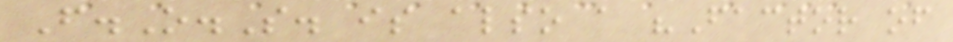F.O.S. is also a "Factor of
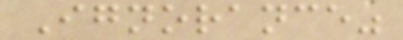Ignorance"
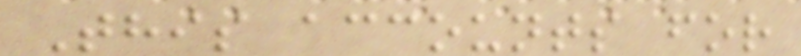This accounts for
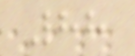88
